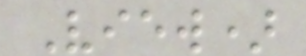View)
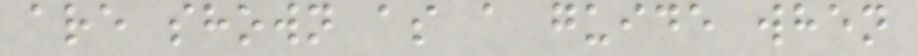are shown as a guide when
